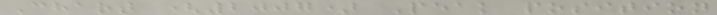Chart (2007) Peak position
